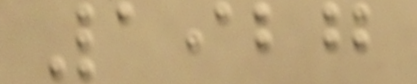1927
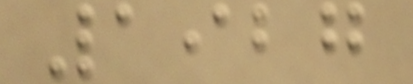1927
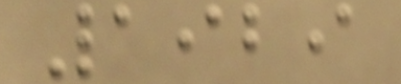1929
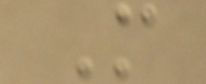M
